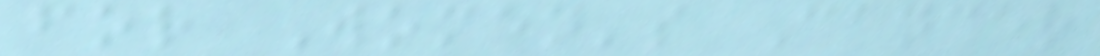for Women's Cancer
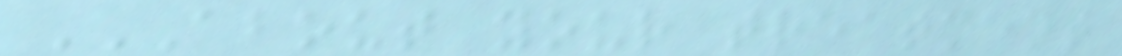ABOUT YOUR TREATMENT
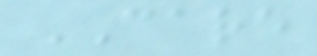CARE
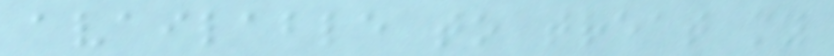available to treat my
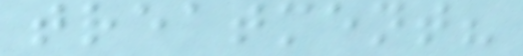treatment?
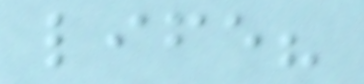life?
